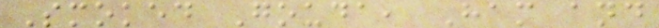Smoked Gouda, Ham and
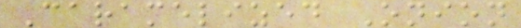Caramelized Onion
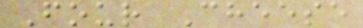Four Cheese
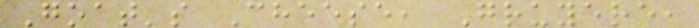Goat's Cheese, Gruyere,
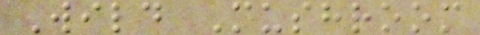Wild Mushroom
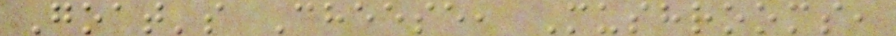Goat's Cheese, Mushrooms,
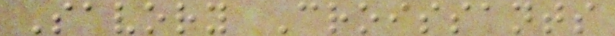Savory Croissants
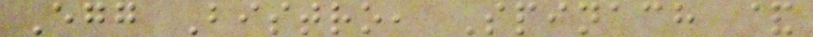Egg Bistro, Spinach &
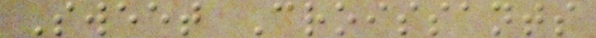Sweet Croissants
